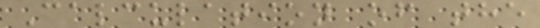Calculation of the
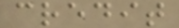credit
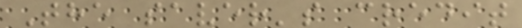The saver's credit
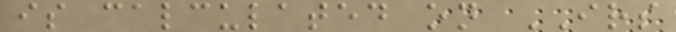is calculated on IRS
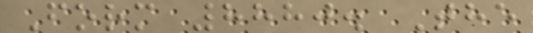Form 8880. The
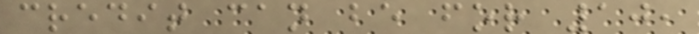credit can be for 10,
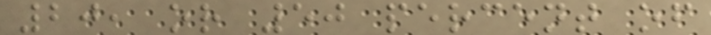20, or 50 percent of
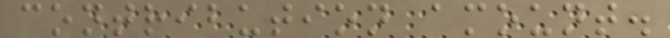contribution amount.
